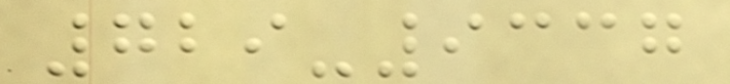729-9337
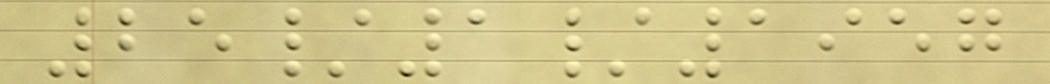25/1/1957
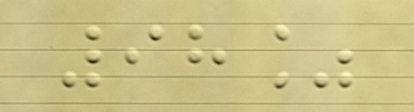98%
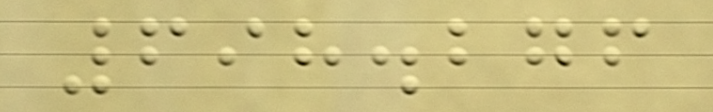698.276
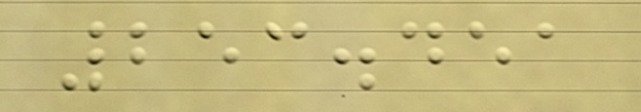253.451
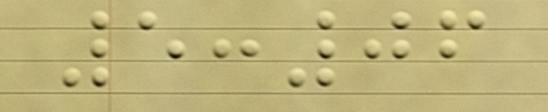5:06
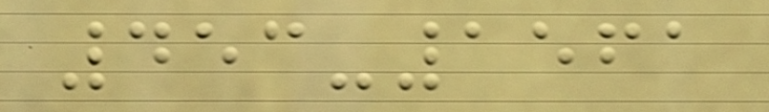453-1561
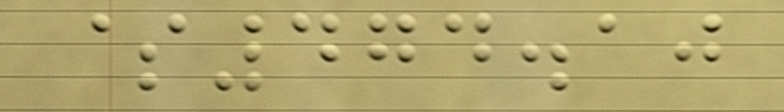$474.10
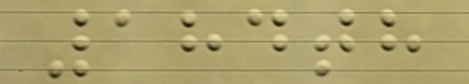184th
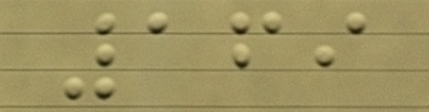169
